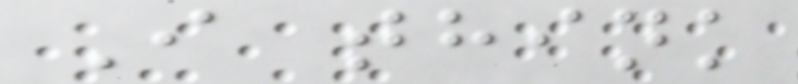I think
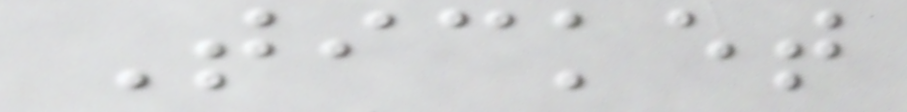Ticket
